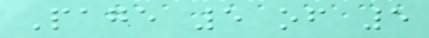Page 5 of 5
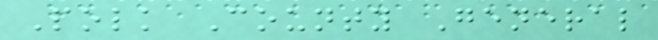Polk County General
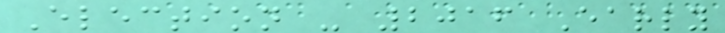Election - 2016 Early
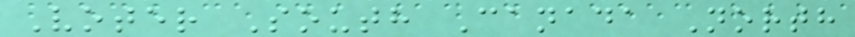Voter South Canada North
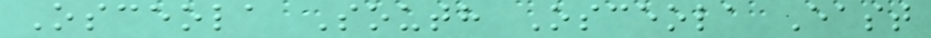Osceola South Osceola East
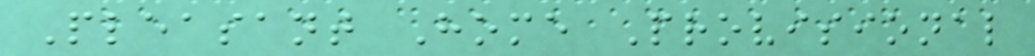Pleasant Home Provisional
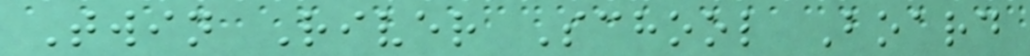Twin River School Board
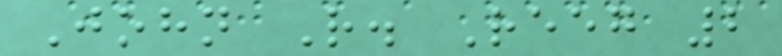John R. Reeg 2
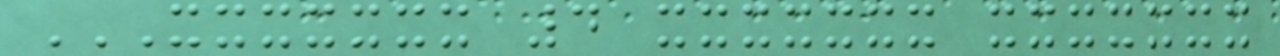XXXXXXX 4 XXXXXXX XXXXXXX
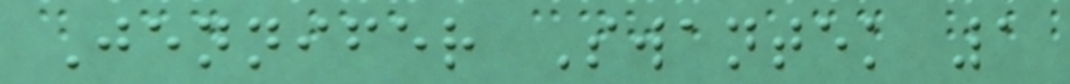Jennifer Swantek 1
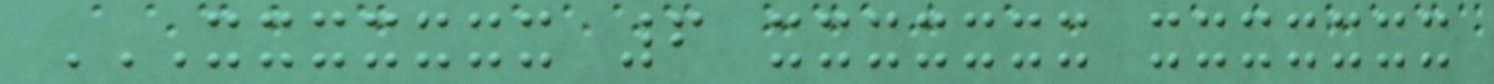XXXXXXX 6 XXXXXXX XXXXXXX
